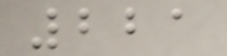221
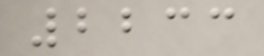2233
